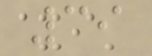39
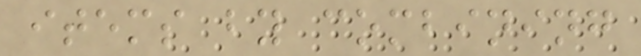items by combining
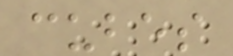cubes
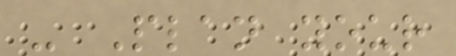- Plan your
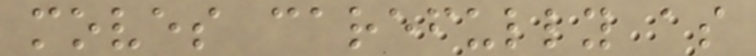moves carefully as
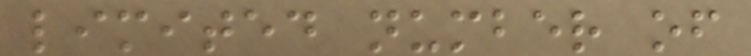limited number of
